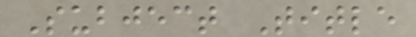Subject Title
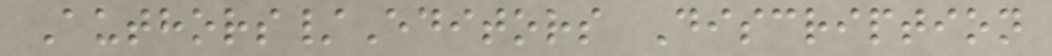Authors/Editors Discription
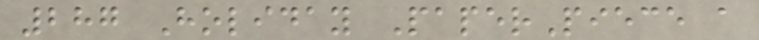287 Holiday PaperPiece a
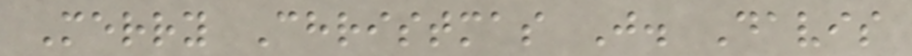Merry Christmas J. Davis
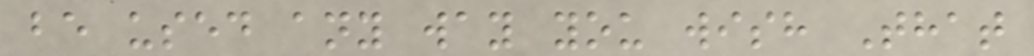be used any way you wish That
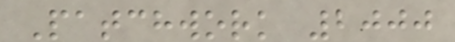Patchwork 2000
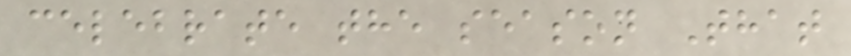celebrate the season That
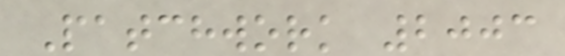Patchwork 2003
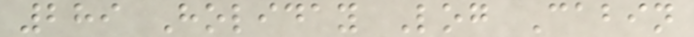289 Holiday Log Cabin
